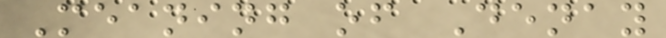Meaning of Denay
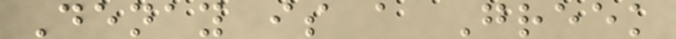Denay is a Greek
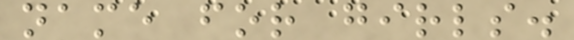name for girls.
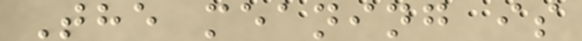The meaning is
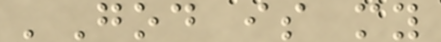'God is my
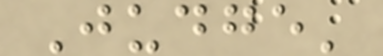Judge'
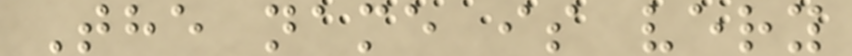The name is very
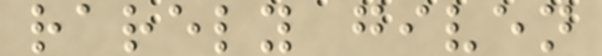rarely given
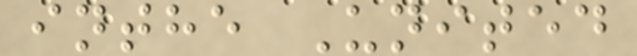inthe United
